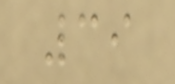39
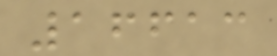16613
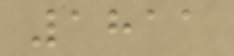1811
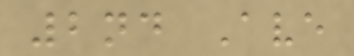2nd Ave
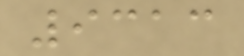9313
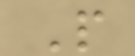P
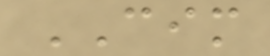CIM
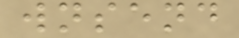wnsend
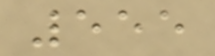555
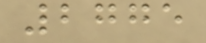2775
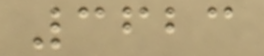3623
